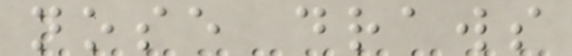nose draws
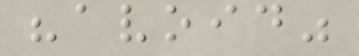"avoid"
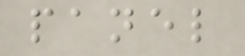panel
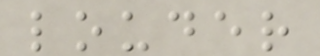louder
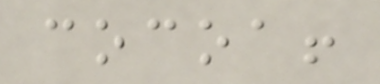cocoa!
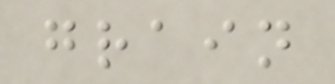grain
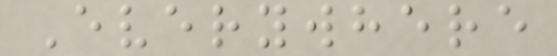Everywhere
